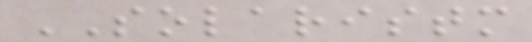SOLARISTM
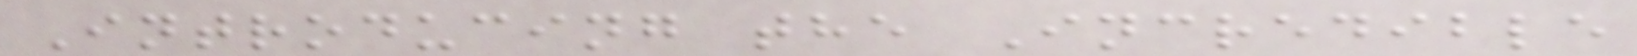Introducing the Incredible
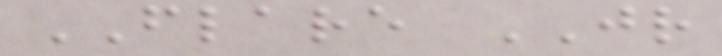FLARE JR
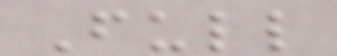Full
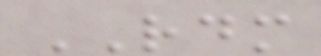RDM
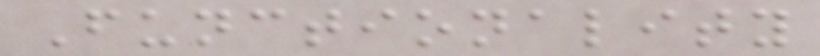Functionality
